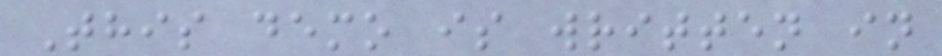This demo is written in
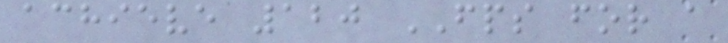achieve 120 FPS for a
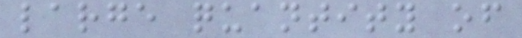large quantity of
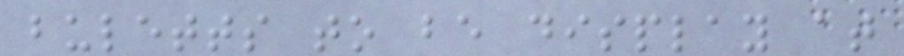buletts to be display at
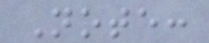Note:
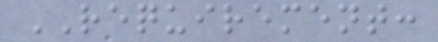REQUIREMENT:
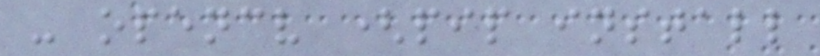- opencv (pip install
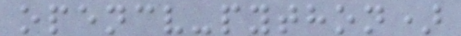opencv-python)
